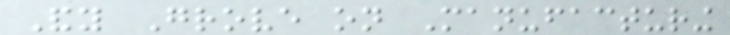Andy Grove on Manufacturing
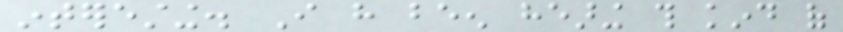interesting. I have been hearing this kind of
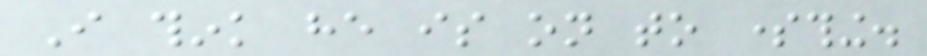I think he is on to something.
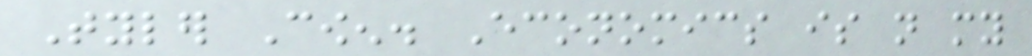Tyler Cowen. Economics is not my
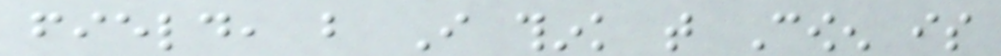field, but I think that Cowen is
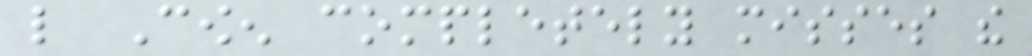like Cowen completely misses the
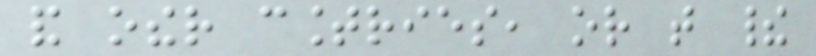and other countries, or that their
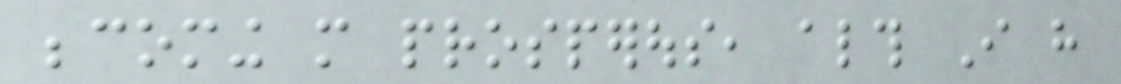becoming more prosperous, although I have
